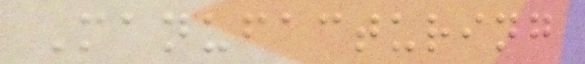Manufacturing
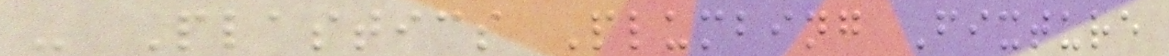- Plastics Plumbing Fixture
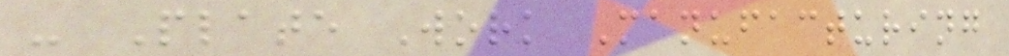- Plate Work Manufacturing
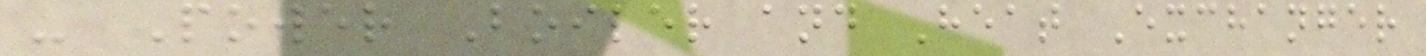- Power Boiler and Heat Exchanger
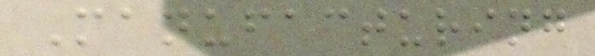Manufacturing
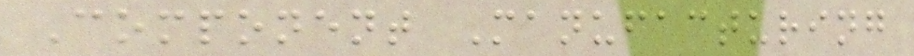Component Manufacturing
